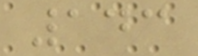143
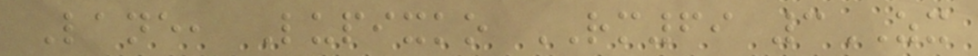Lane, Lupixko RM69 3ZX
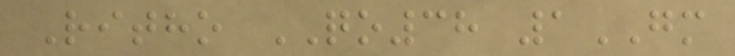Ritho QO38 1GM
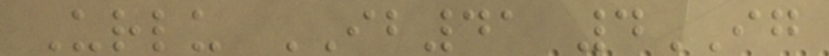Urlu IB41 4IG
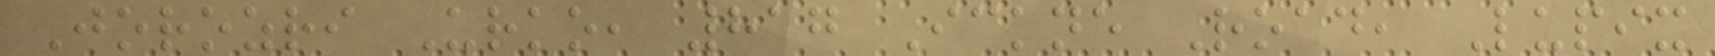Jorozri Urko, 817 Ickne Road, Lupix
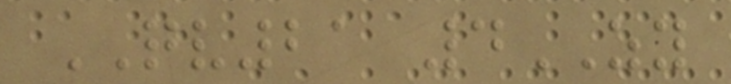QV21 4ZY
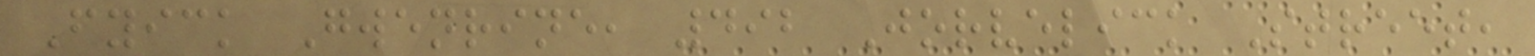Fyick Gwenrine, 492 Jorvelick Street,
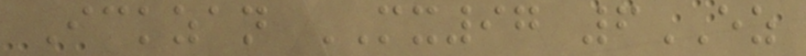Ickzan MX97 6EZ
